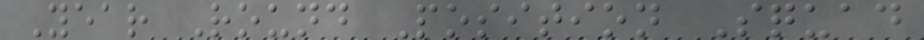Year Round Position Squad
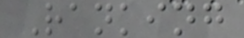Ranking
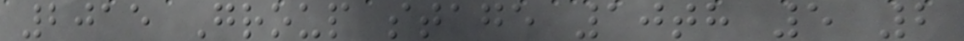2015 Group stage 10th 5 2
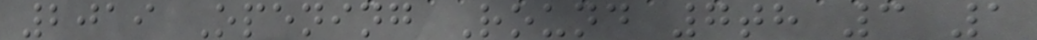2019 Opening Round 7th 3 1
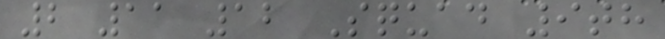2 11 12 Squad 9th
